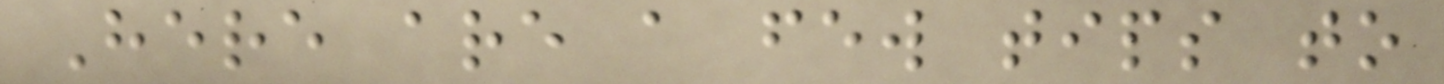Here are a few tips to
